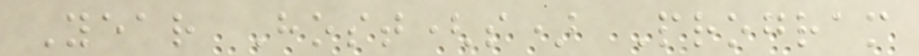Year Host(s) Program
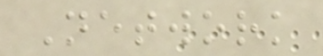Network
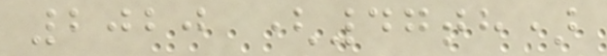2020 (47th)
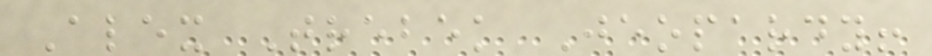Alex Trebek Jeopardy!
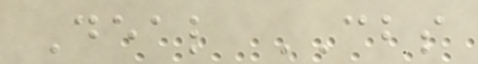Deal CBS
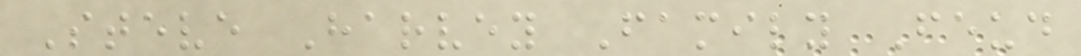Steve Harvey Family Feud
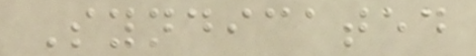Syndicated
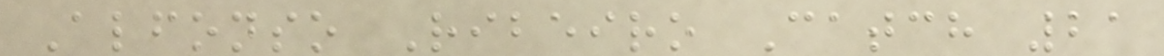Alfonso Ribeiro Catch 21
